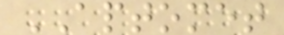APTOMET
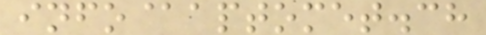info@aptomet.ch
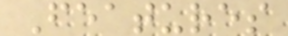Features
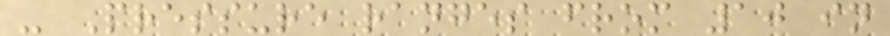- Pressure ranges from 10 in
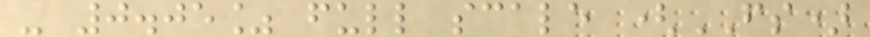- 0.05% full scale (FS)
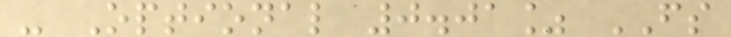- Optional 0.01% FS
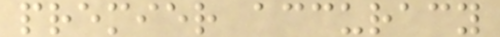premier accuracy
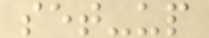set-up
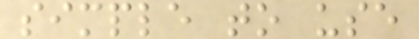simple to use
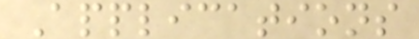Applications
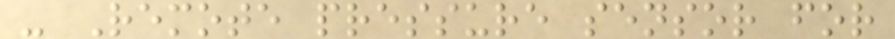- Remote pressure sensor for
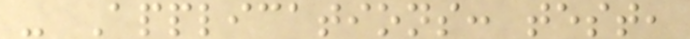- Applications: test,
